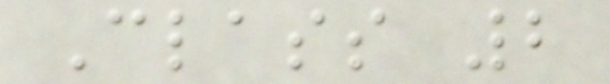Class 2
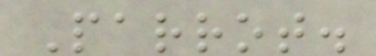Parrot.
